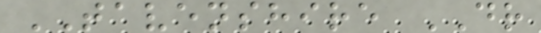TAVENSHIRE DR
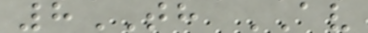8TH AV
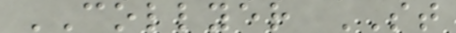COLLYER ST
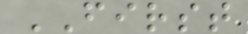FIRST
